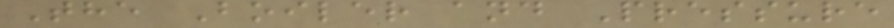The Boiler and Pressure
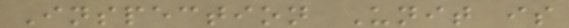Inspection Unit is
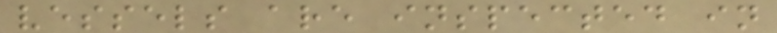vessels are inspected in
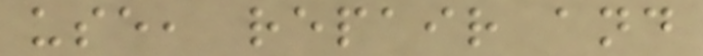use, repair and
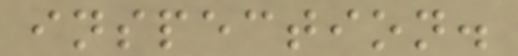inspection.
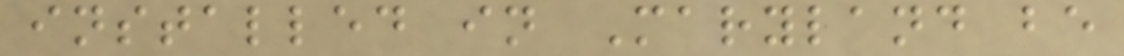installed in Maryland be
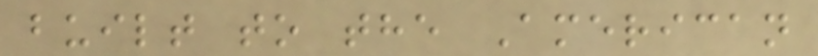built to the American
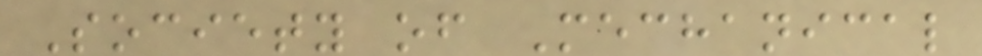Society of Mechanical
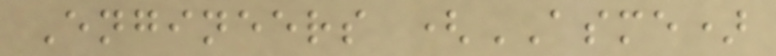Engineers (ASME)
